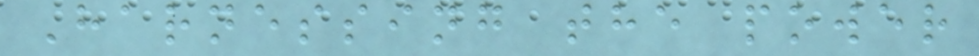Harnessing the power
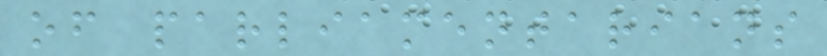of parliamentarians
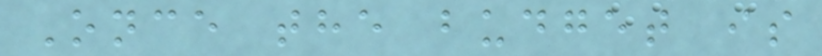Once the budget is
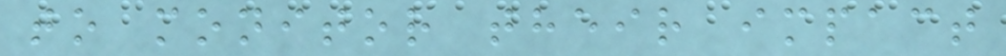to monitor their impact
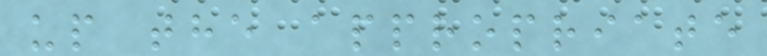up the appropriate
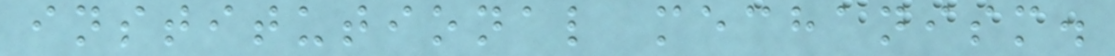institutional mechanism.
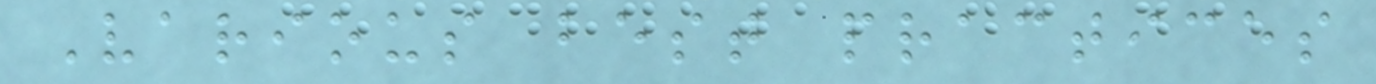Various best practices
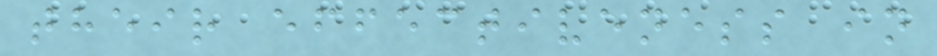their effectiveness in
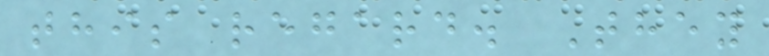this regard. They
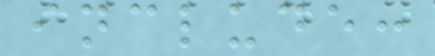include:
